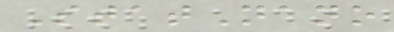StatNano
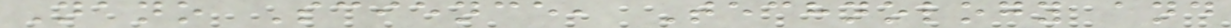Nano Science, Technology and
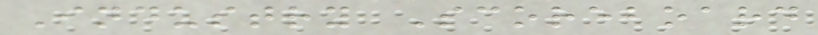Industry Scoreboard
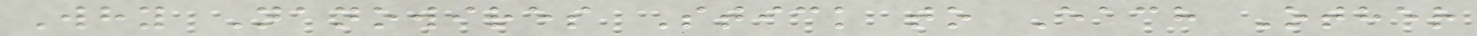Why Nanowires Stick to Each Other
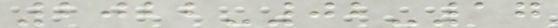2022-02-17
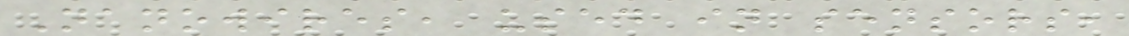Nanowires, used in sensors,
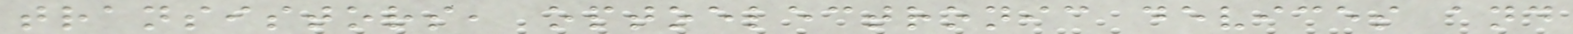transistors, optoelectronic devices and
